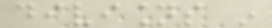divisions in
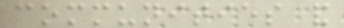communities and
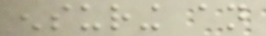ensuring an
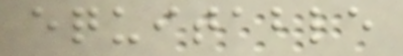equitable
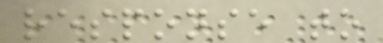response to
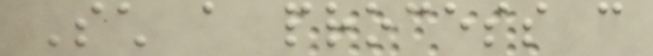Such a process can
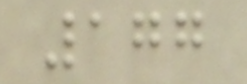177
